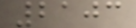2103
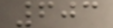603
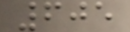605
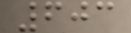603
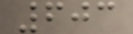603
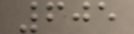605
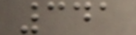341
